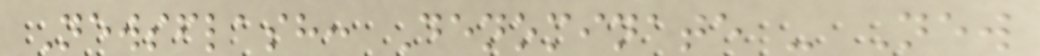Newsflash: Denominate - New
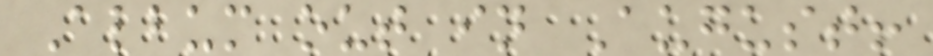Album out in August!
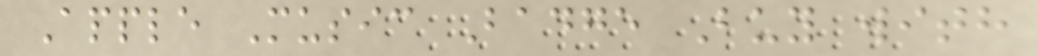Apple Music Badge Buy with
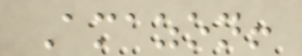Amazon!
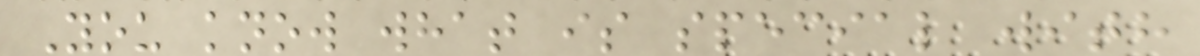You know what is special with
